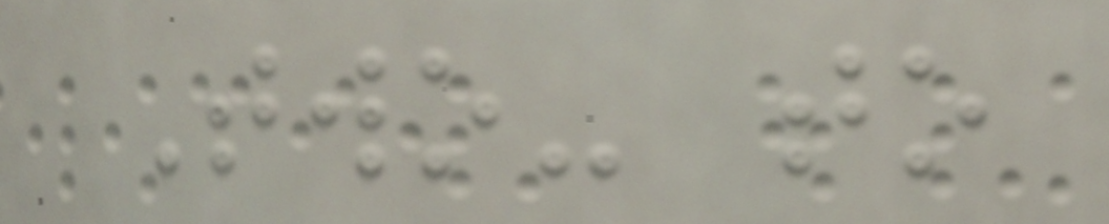Two- to
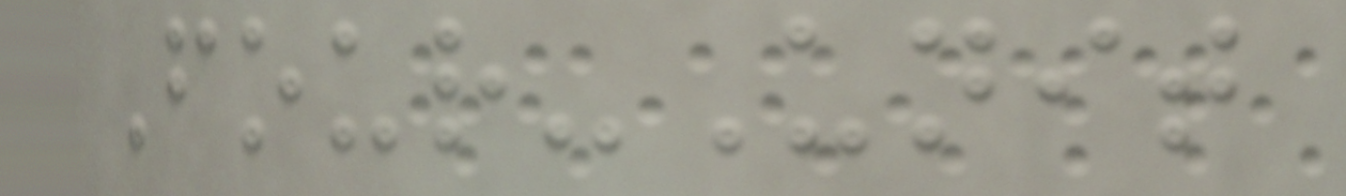Four-Unit
